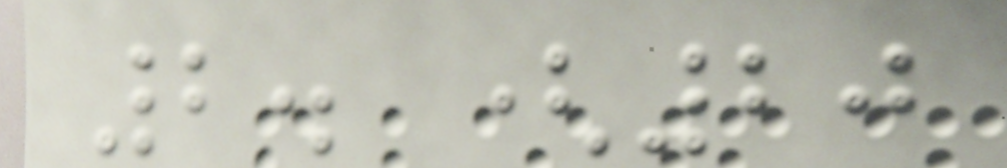2. (20
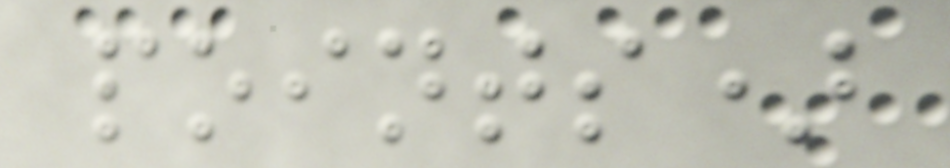points)
